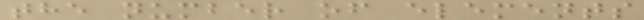the number of elements
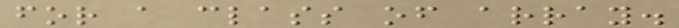for a class of array.
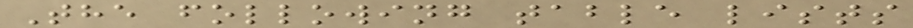The following table lists
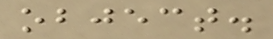object.
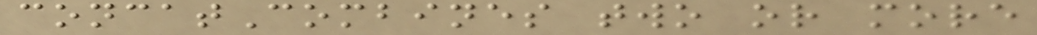concatCombines two or more
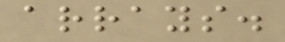arrays.
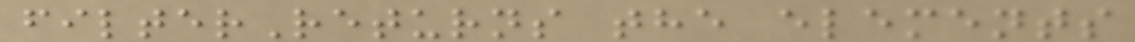filterReturns the elements
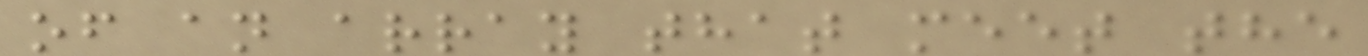of an array that meet the
